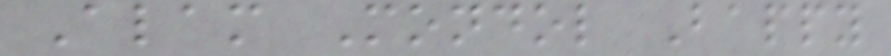Alam Mondol Bappy
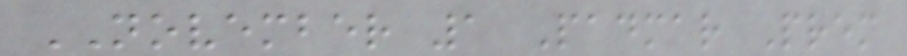NOVEMBER 1 Padmar Prem
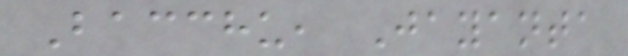Bacchu, Jayanta
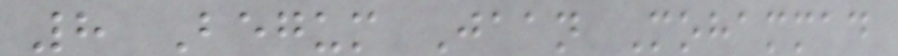8 Begum Jaan Mohammad
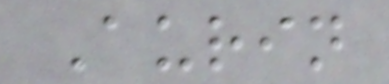Aurin
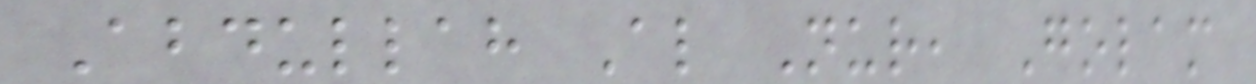Abdullah Al Nur, Golam
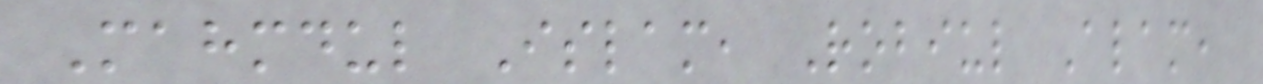Mahmdul Islam, Robiul Alam,
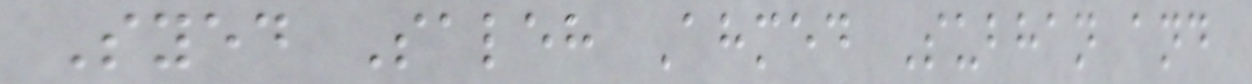Syed Saleh Ahmed Subhan and
